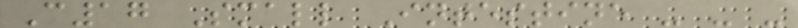C17 Small Intestine - - -
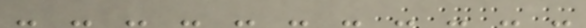- - - - - - - - - - -
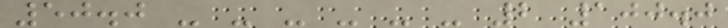50.0 - - - - - - 2 100.0
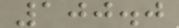100.0
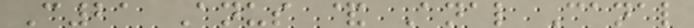C21 Anus & Anal Canal
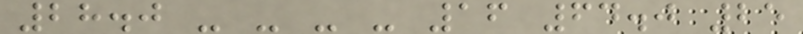28.0 - - - - 16 64.0 25
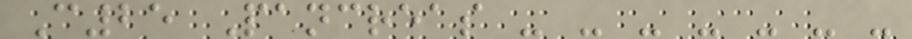C25 Pancreas - - - - - - -
